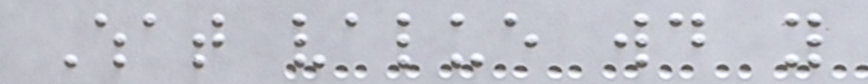What value would you
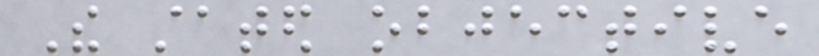The stated objective
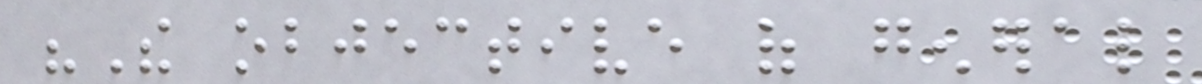"The objective of general
